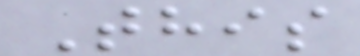This
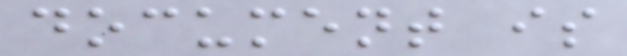document is
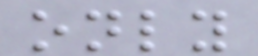only
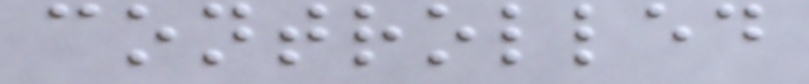controlled
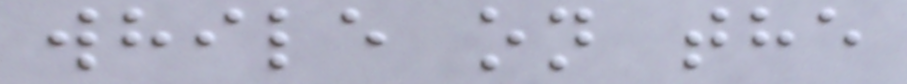while on the
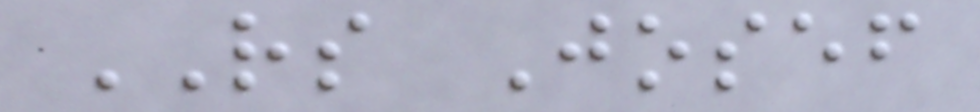RS Josef
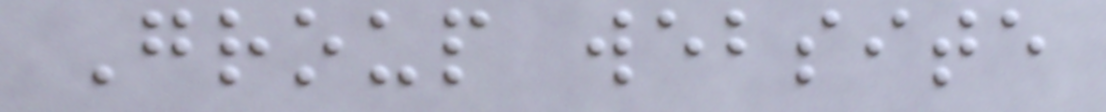Group website
